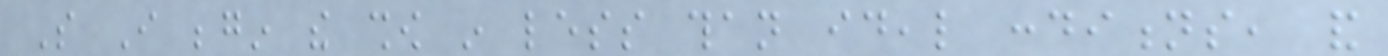So I begin the show in less than ideal conditions, and
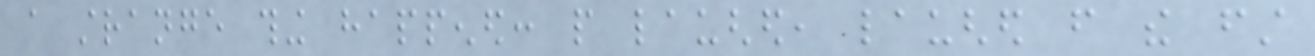a strange thing happened: people laughed, laughed from the first
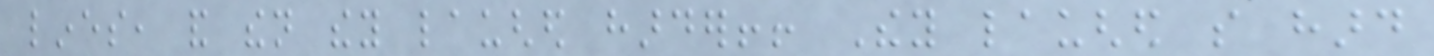lines, and then they laughed harder!! They laughed so hard
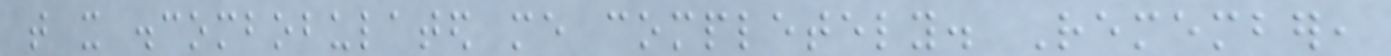that it discombobulated me completely. Remember,
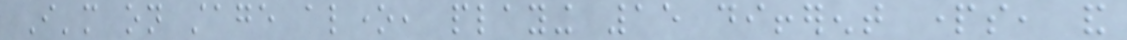I'm on stage alone, playing 15 different parts, and
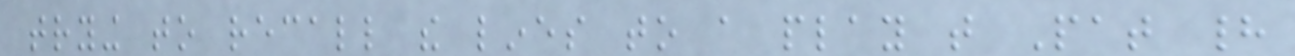trying to recall the lines to a play that Pat had
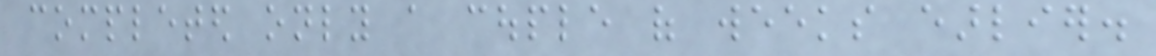completed only a couple of weeks earlier.
